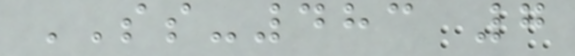SS-483 7
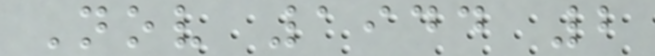Nov 1944 2
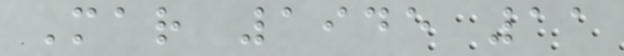Mar 1945 11
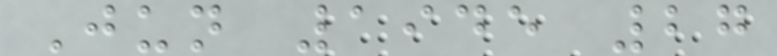Jun 1945 27
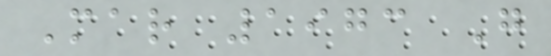Mar 1973 G
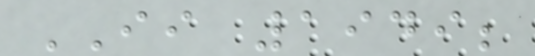II 1949;
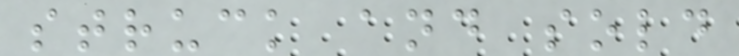struck and sold
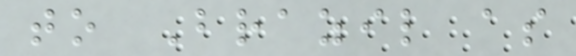to Brazil as
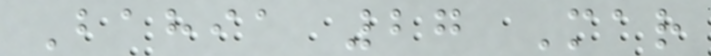Bahia 27 Mar
